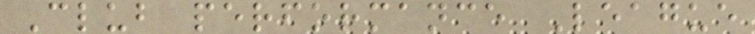Club performance League
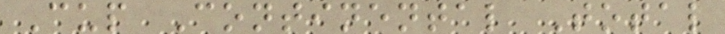Cup Continental Total
